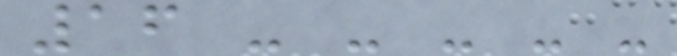16 - - - - -
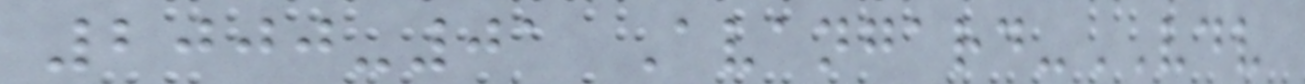2000-01 Avangard-VDV
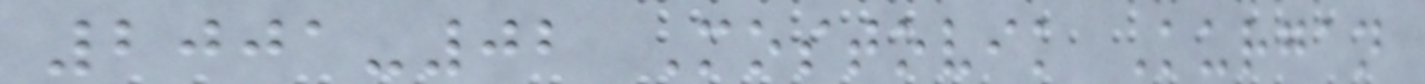2001-02 Mostovik Kurgan
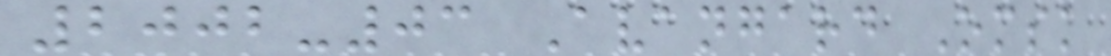2002-03 Avangard Omsk
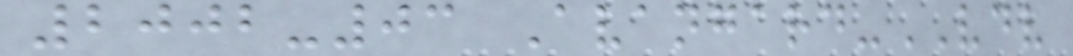2002-03 Avangard-VDV
